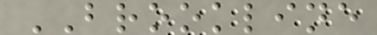BROOKLINE
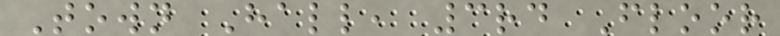Town Hall, 3rd Floor
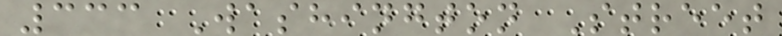333 Washington Street
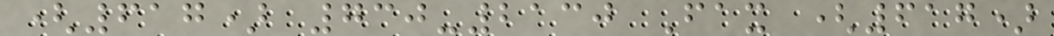(617) 730-2130 Fax (617)
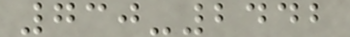730-2442
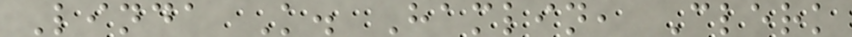Linda K. Hamlin, Clerk
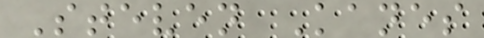Steven Kanes
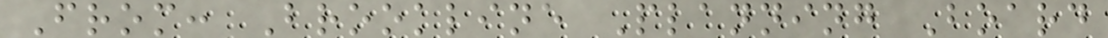From: Brookline Planning Board
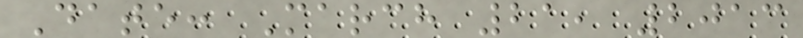Date: March 21, 2013
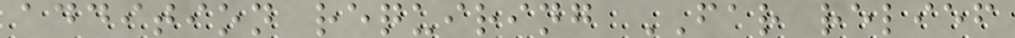addition requiring FAR relief
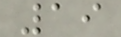19
